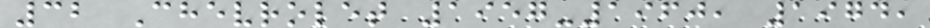32 Chevrolet 1957-1960, 1974,
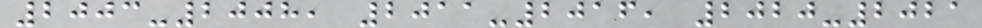2003-2008, 2011-2016, 2020-2021
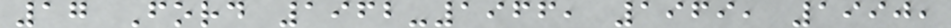17 Ford 1962-1966, 1969, 1990,
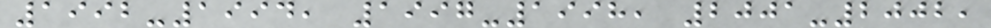1992-1994, 1997-1998, 2001-2002,
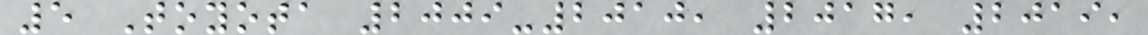5 Toyota 2009-2010, 2017, 2019,
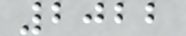2022
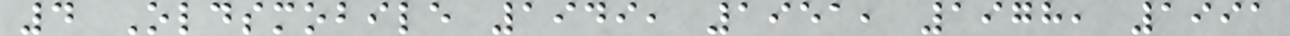4 Oldsmobile 1949, 1951, 1978, 1991
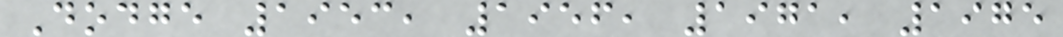Dodge 1953, 1956, 1971, 1975
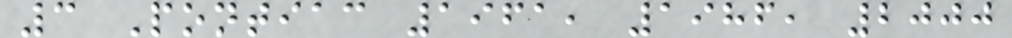3 Pontiac 1961, 1986, 2000
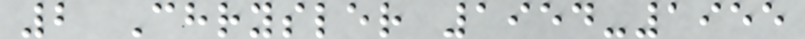2 Chrysler 1954-1955
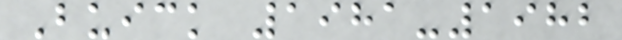Buick 1981-1982
